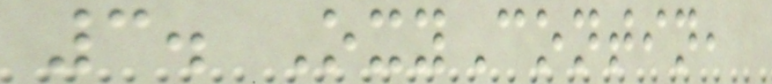3. OxyContin,
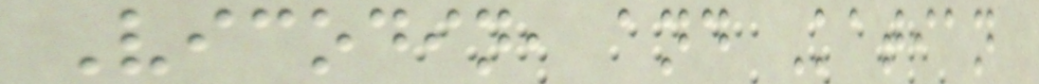Vicodin, and Katian
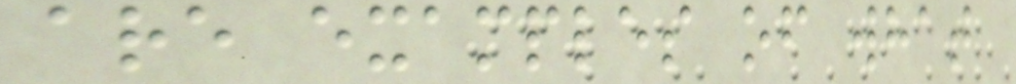are examples of what
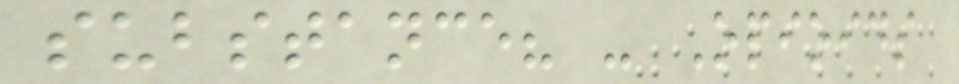substance? - Opioids
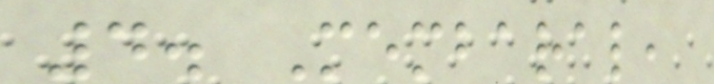4. Membaral,
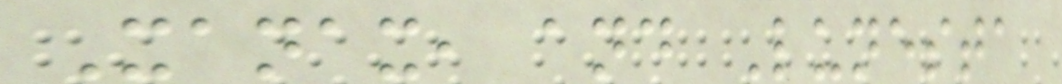Xanax, and Lunesta
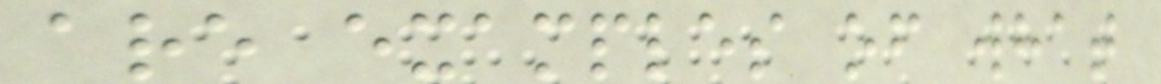are examples of what
